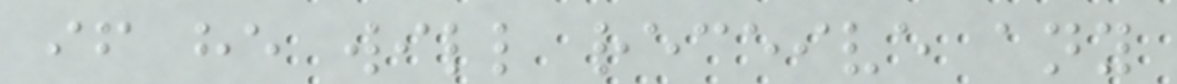if he will receive any
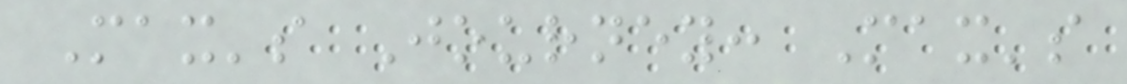Max's Journey: Max's
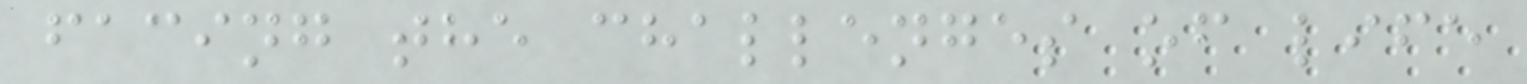facing the challenges of life
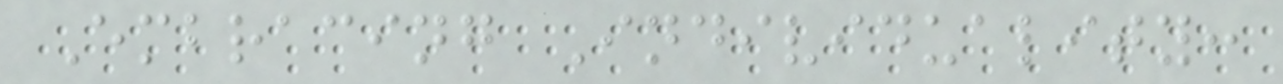Embracing Individuality:
